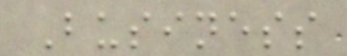Business
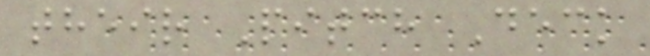their Pitch Deck
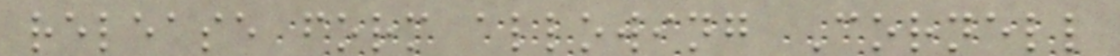release form allowing Cornell
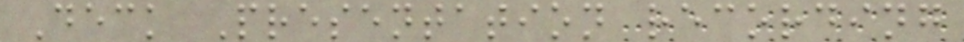Deck Presentation recording
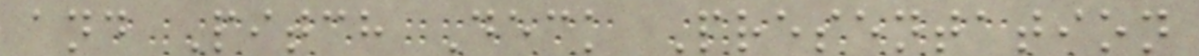and Pitch Deck Presentation
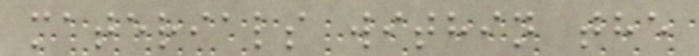materials within the
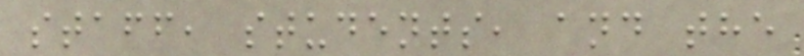staff, students, and the
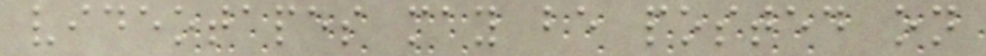videotapes may be posted on
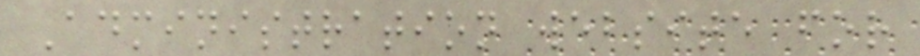Administration website for
